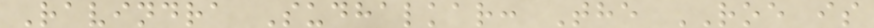Ravindra Sudhalkar: The ROE is
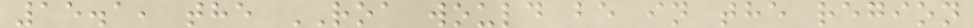15.1, the ROA would be in the region
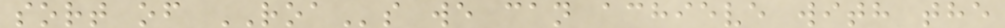sort of ROAs we can achieve with the
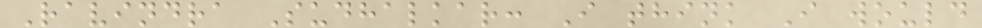Ravindra Sudhalkar: I think I would
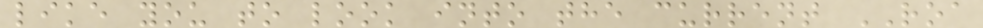like you to look into the current ROA
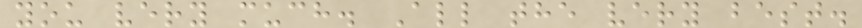you very much. All the very best.
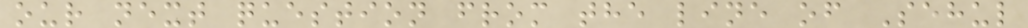our next question from the line of Sehul
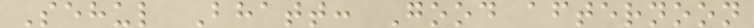Sehul Bhatt: Good afternoon
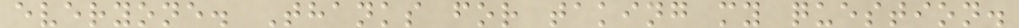everyone. Thanks for taking my question.
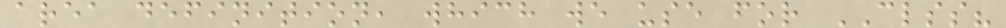area definition, which we use for CLSS?
